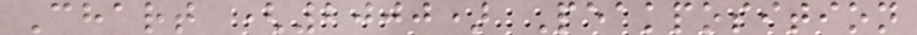Chart (2000) Peakposition
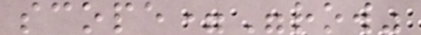scope="row"
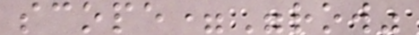scope="row"
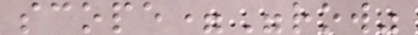scope="row"
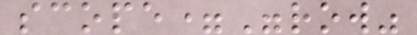scope="row"
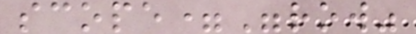scope="row"
